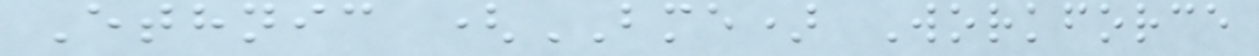Ethnic (BME) Workforce
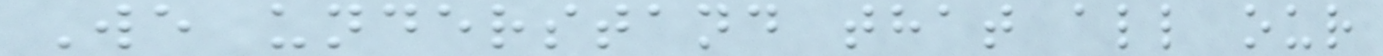We understand that all our
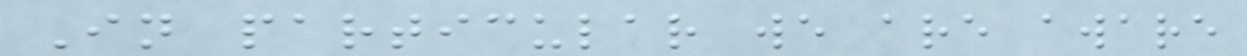In particular we are aware
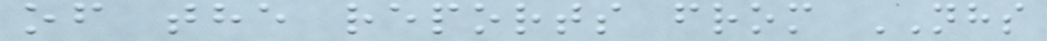of the reports from NHS
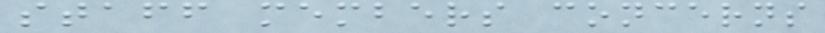staff members concerns
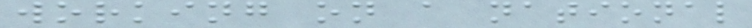working on a national
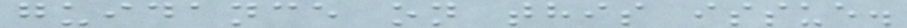guidance on this issue.
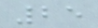25
